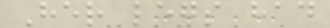Her legs had
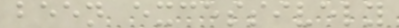been excessively
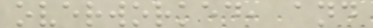overworked, and
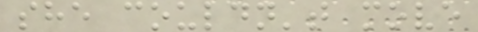she couldn't move
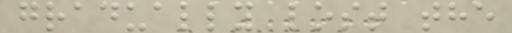gradually lost the
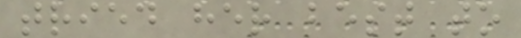tried her best to
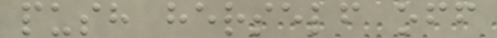push herself off
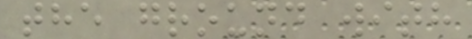the ground with
